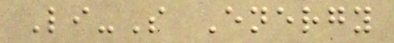Li-S Energy
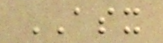ASX
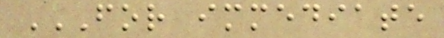FOR IMMEDIATE
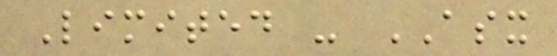Limited - ASX
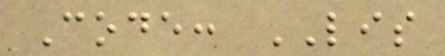Code: LIS
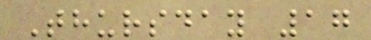Thursday 17
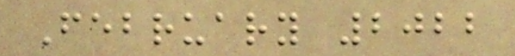February 2022
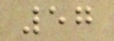57
